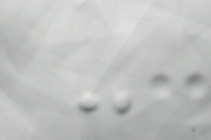-
